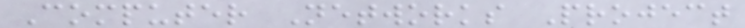Computer Networks Project
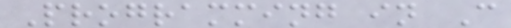Programming in C
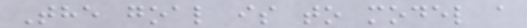The goal is to model a
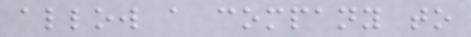allow a company to
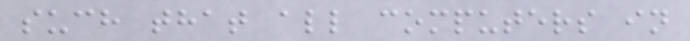such that all computers in
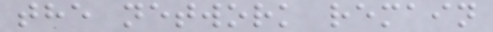the network remain
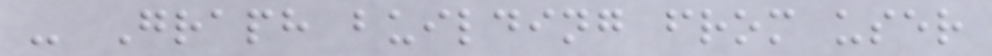- Graph building from user
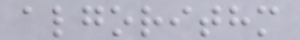algorithm
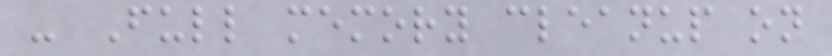- Full memory cleanup on
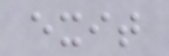exit
